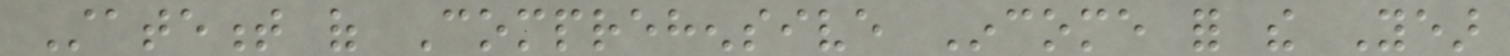Statement of Comprehensive Income for the Year
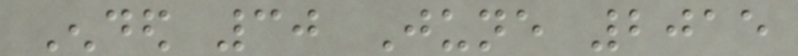Ended 30 June 2015
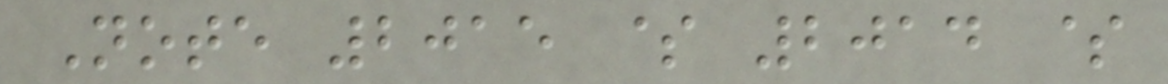Note 2015 $ 2014 $
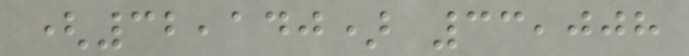(32,140) 33,008
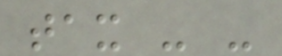tax - -
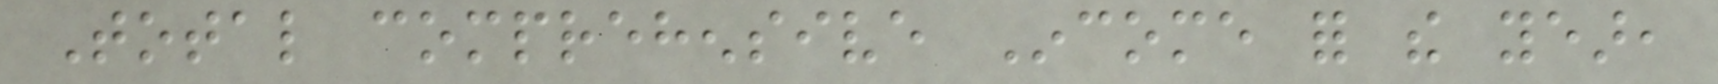Total comprehensive Income for the year,
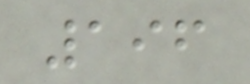196
